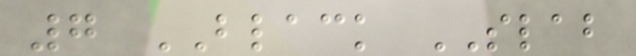7 BLACK SLAB
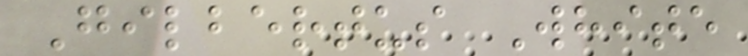Gilbertus White
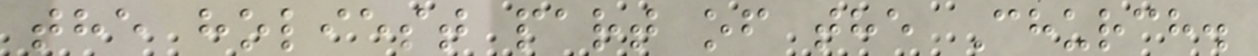the holiest part of the Church.
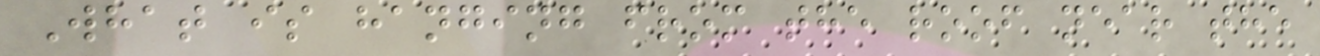What is hanging from the roof near the
